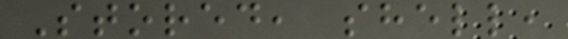Stored, shell,
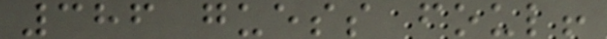386 guess foul!
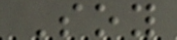Soy
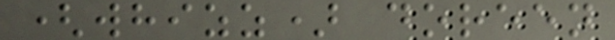(whizz) doreen
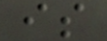is
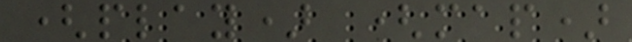(play) (map)
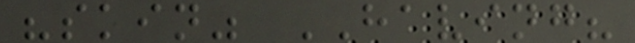"skin" HAVING?
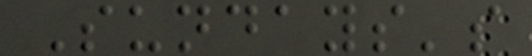Sundays's
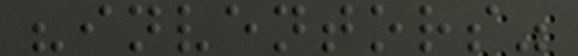"inventors"
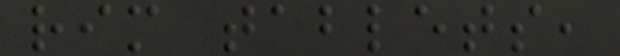rim tablets,
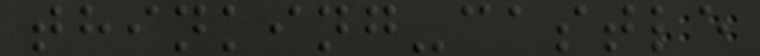thinking-castle
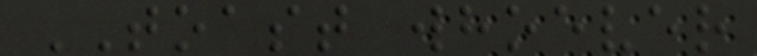TOAST whoever
